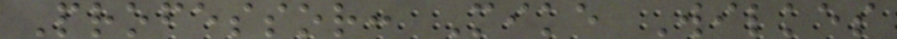Professor: Mike Wilkes
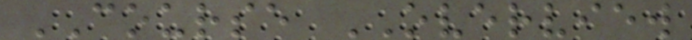COURSE OVERVIEW
